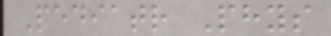Pediatr Phys
